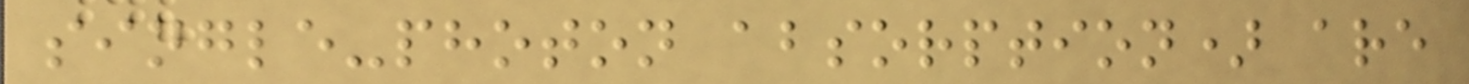single-photon absorption) are
